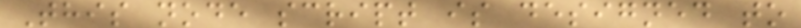This node script is designed to
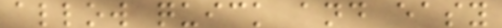allow quick and easy
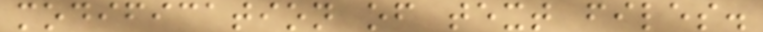modification of text files.
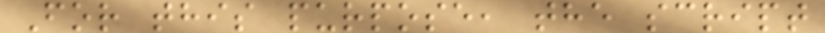For this purpose, the script
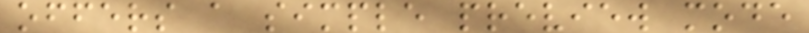offers a simple preview mode
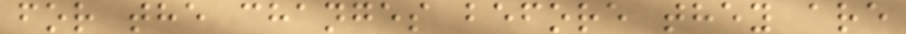for the changes before they are
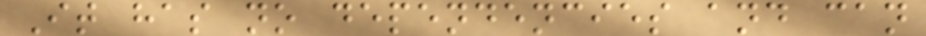It has no dependencies and can
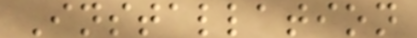Installation
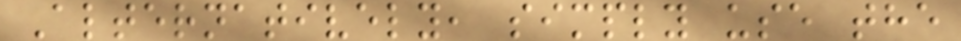Alternatively, simply use the
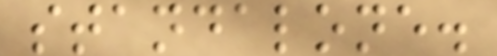standalone.
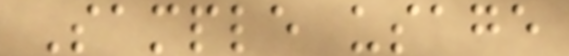Sample usage
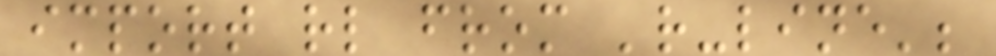import rl from 'r-line';
